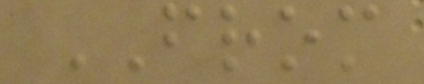FROM
